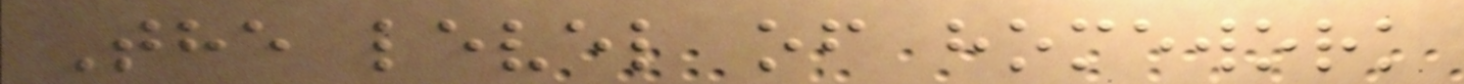The level of homework
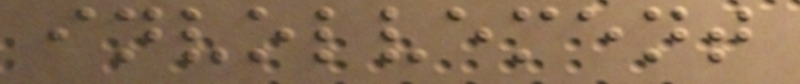involvement
